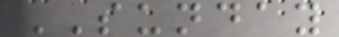SUNDAY
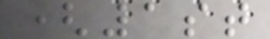(1st
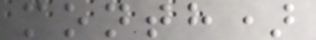month)
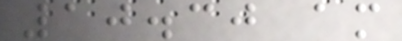10.30 am
